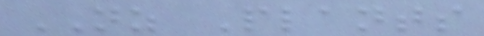NZ Plants
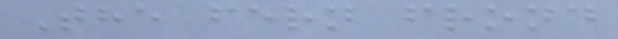The fern frond
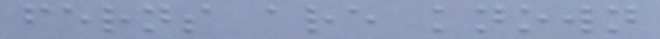ferns are known
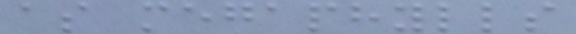as megaphylls
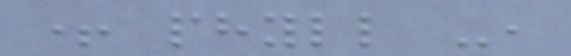+ phyll -,
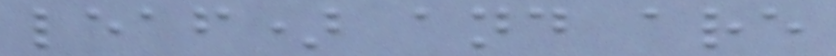leaf) and are
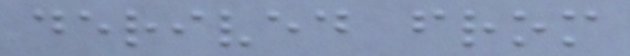derived from
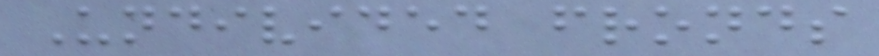Undivided fronds
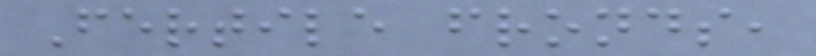Fertile fronds,
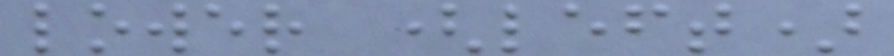lower (left)
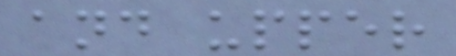and upper
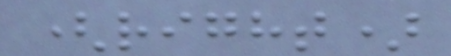(right)
